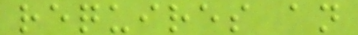requires an
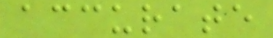accurate
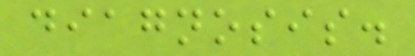diagnosis.
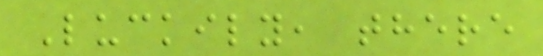Luckily, there
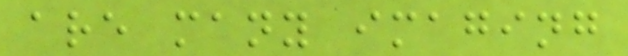are many imaging
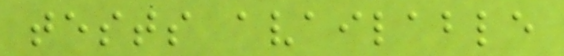tests available
